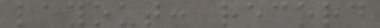layout: record
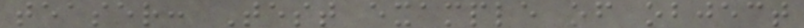teaser: Test example of object
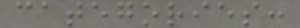categories:
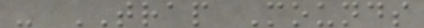- TRAP Mounds
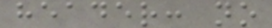header: no
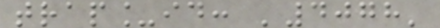trap_id: '4078'
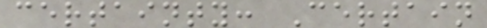certainty: Certain
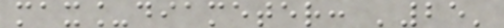max_diameter: '25'
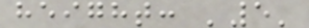height: '5'
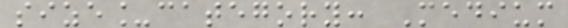size_category: Medium
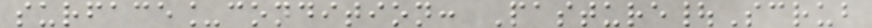surface_condition: Pasture|Scrub
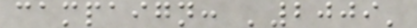campaign: '2009'
